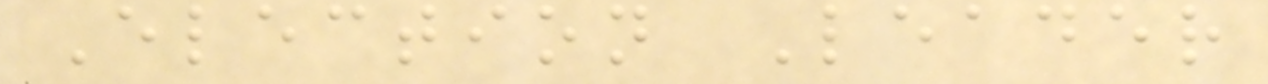Election Leader
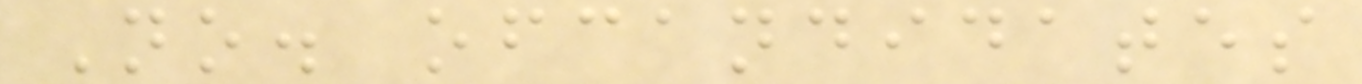No. ofcandidates
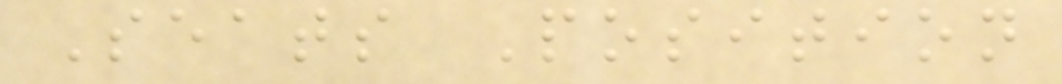Seats Position
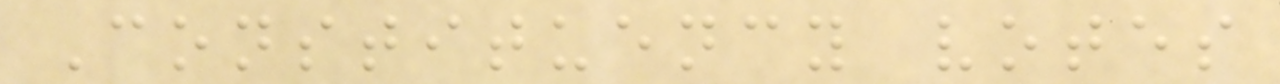Constituency votes
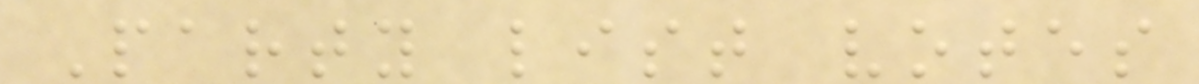Party list votes
